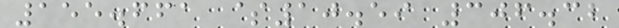155.661 $10.59 306.32
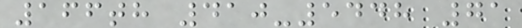166th 410-5448 71
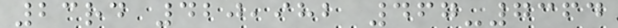23rd 420,982 467-7364
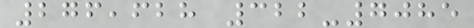276,628 322-7085
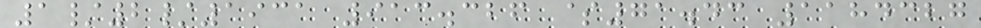1/2/1931 913.326 $71.43 1184327
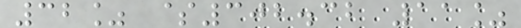32% $302.32 11%
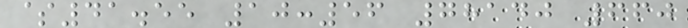$41.55 10:56 78140 660
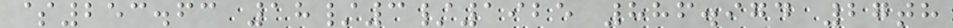$253.63 18/3/1925 886.974 27th
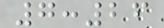7:26
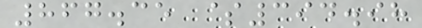867.35 $394.98
